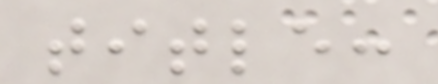title:
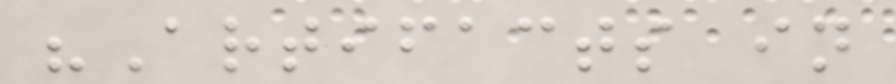"Artifacts in
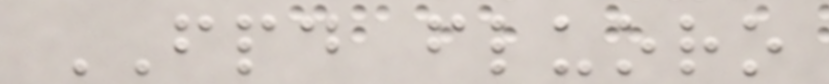FPD fluoro
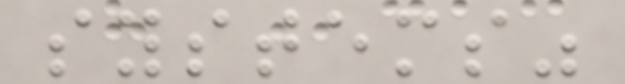systems"
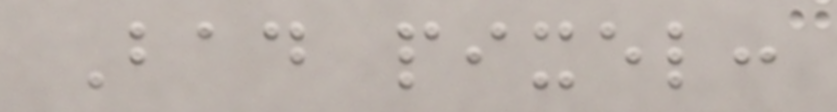Bad pixel:
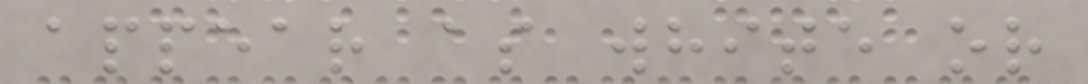appear as white or
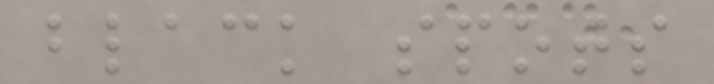black spots
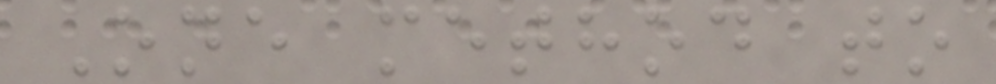One method to
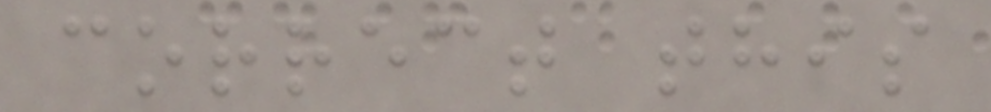correct this
